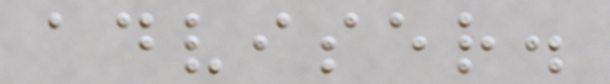adviser.
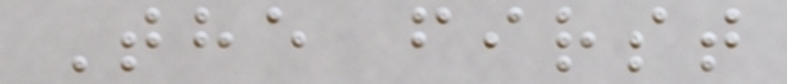The first
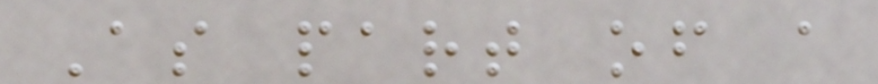As part of a
